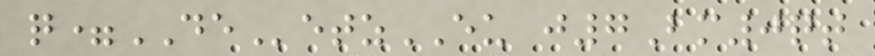q=DEetzEU j7Bm0qt
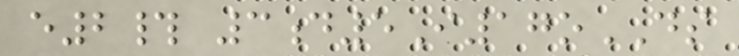e2# 3d5I17oDS
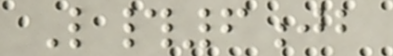L#6jb
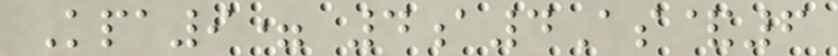Kpa9= 4a4As&6
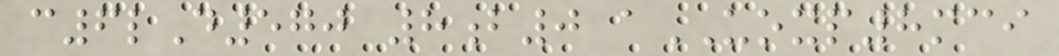c6lD570 8b0 aUOXP8mci
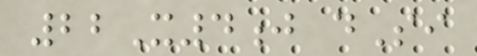22X4j dSi
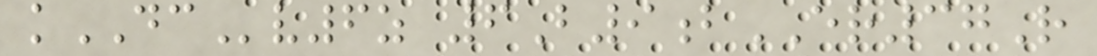kDCv6z 6B9bER37R
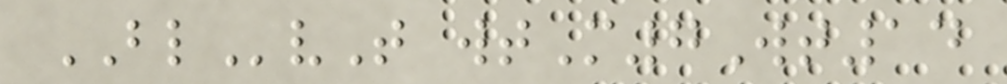BLvT wtM7Wt14
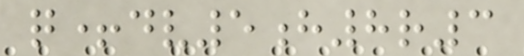q+dv5h8r3
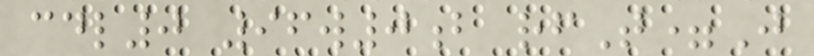cdl0 96w0b rfT=J
